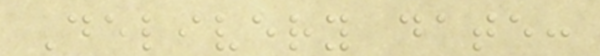Delivery date:
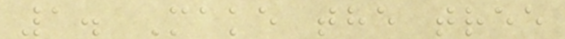1. Make the tree
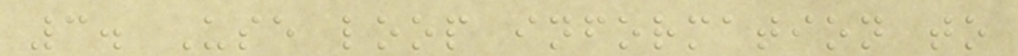3. Use loop information to
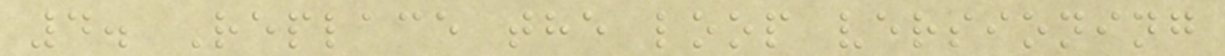4. Replace the loop versioning
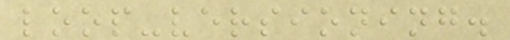loop-versioning.
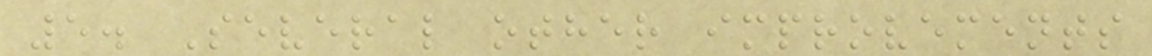5. Several other improvements
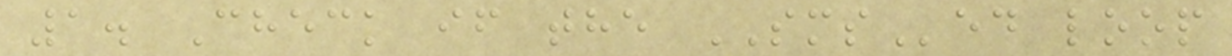1. Check if the SMSed loop
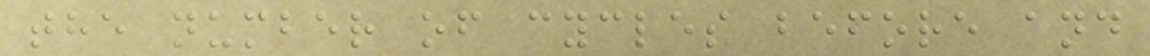the number of cycles before and
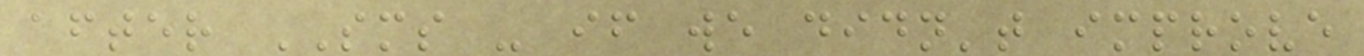after SMS - if we didn't improve
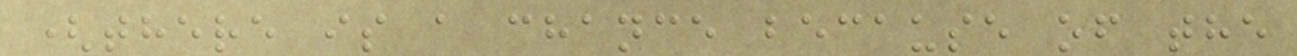(there is a chance because of the
